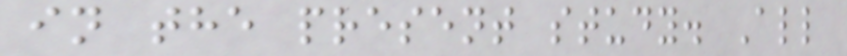in the present study. All
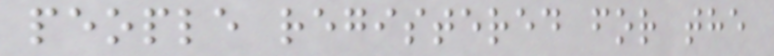people registered for the
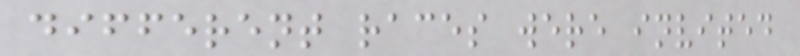different races were invited
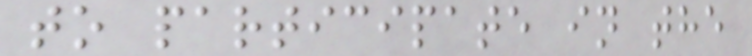to participate in the
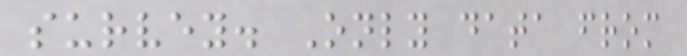survey. Only data from
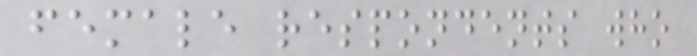female respondents who
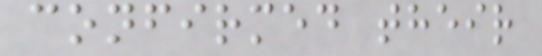confirmed their
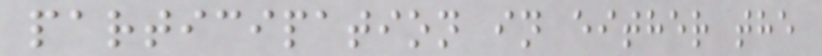participation in either the
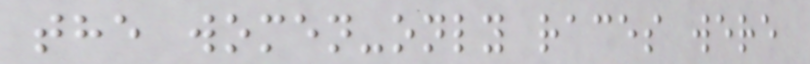the women-only races were
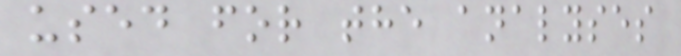used for the analyses
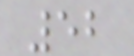52
